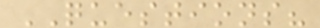QUESTIONS?
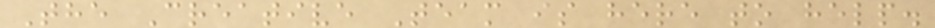The Creative Team is here to help.
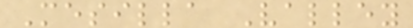Mesilla Valley
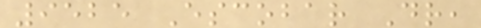9525 Escobar Dr,
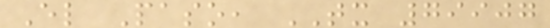El Paso, TX 79907
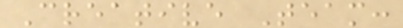Creative Team:
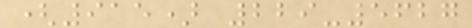(915) 229-5627
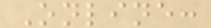Online:
